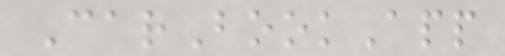CarBookApp
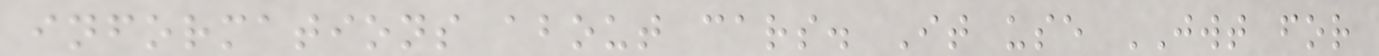informations about cars. It use JWT for
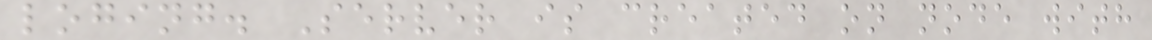loging. Server is created on node with
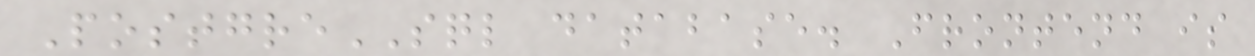PostgreSQL database. Frontend is
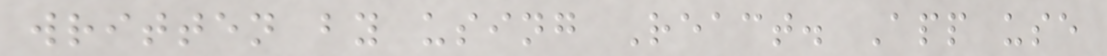written by using React. App use
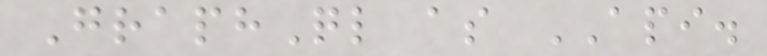GraphQl as API.
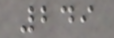249
